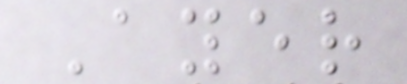Ayer
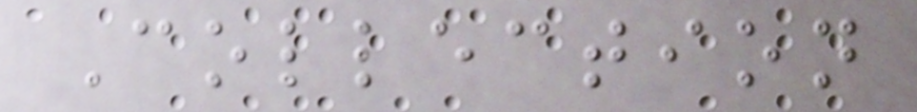Collection
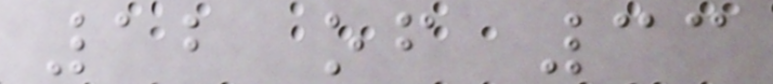12 of 33
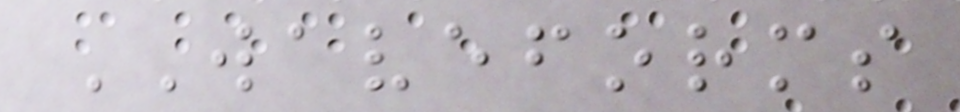WAVEFORMS
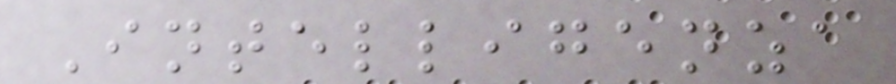Intelligenza
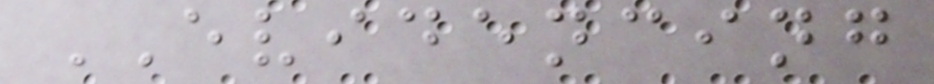EVIDENCING
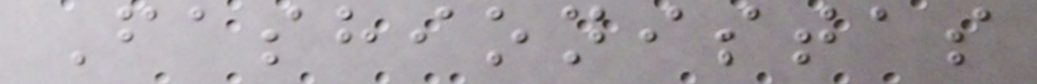Fashionistas
